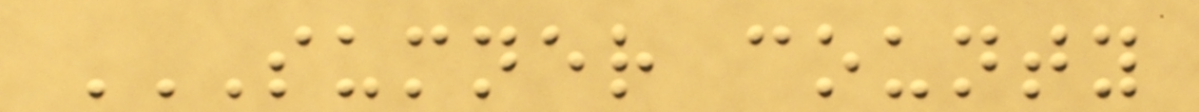SUMNER COUNTY
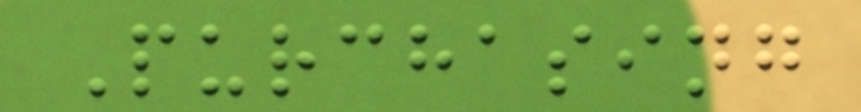Purchasing
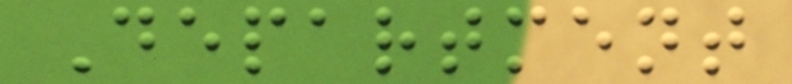Department
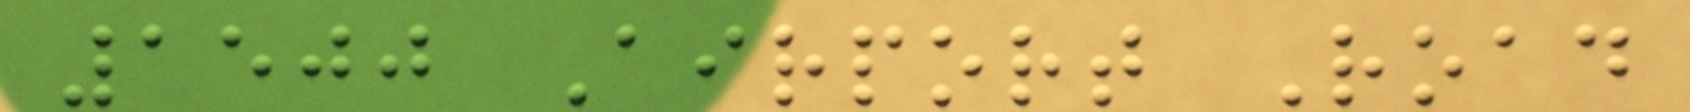1500 Airport Road
